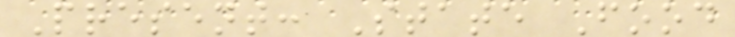Present: State Food
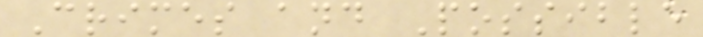Crimes and Possible
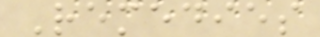Remedies
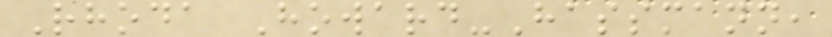Rhoda Howard-Hassmann,
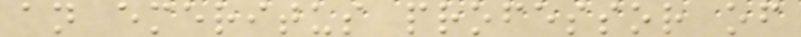an emeritus professor of
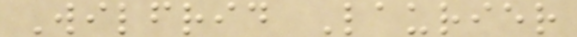Wilfrid Laurier
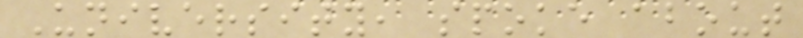University, spoke about
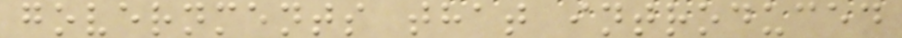governments that introduced
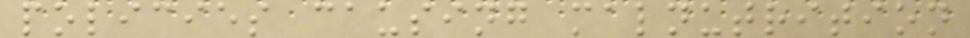policies causing malnutrition
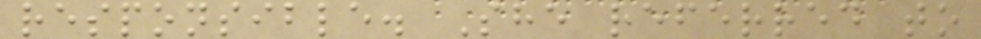responsible. She referred to
